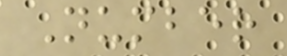Number
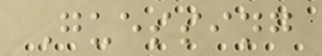Guessing
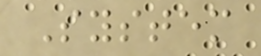System
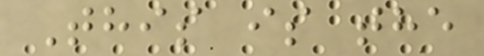This is the
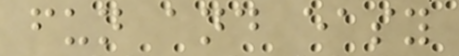fun and easy
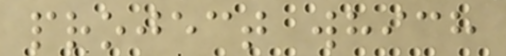project which
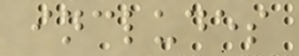includes
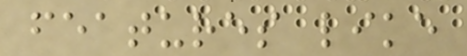features like
